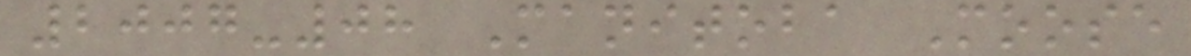2007-08 Manitoba Moose
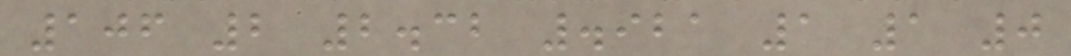106 2 2.32 .921 1 1 0
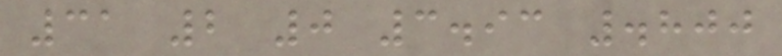31 2 0 3.93 .800
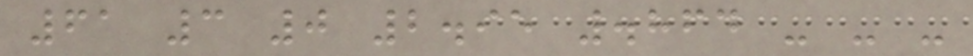61 3 0 2.95 .864 - - -
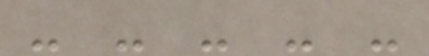- - - - -
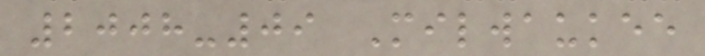2008-09 Milwaukee
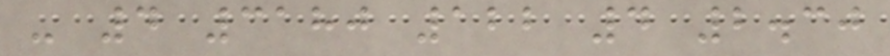- 4 3180 122 4 2.30
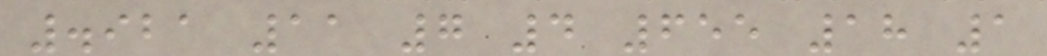.921 11 7 4 655 18 1
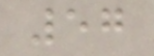57
